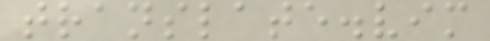translate.vim
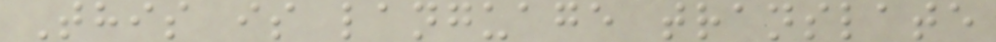This is language translate
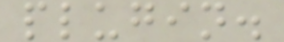plugin.
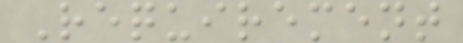Requirement
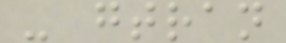- gtran
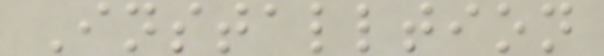Installtion
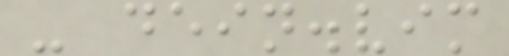- dein.vim
